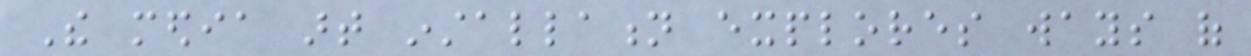The media art installation explores ways of
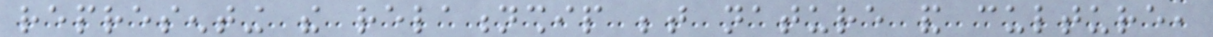representing the relationship between nature and culture,
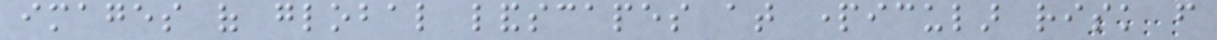images of global landscapes at particular risk from
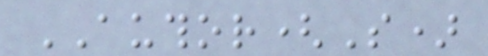AUTHOR(S)
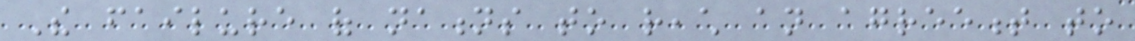The failure of nations to reach an agreement to
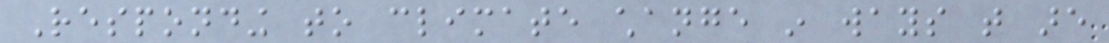Responding to climate change in ways that are
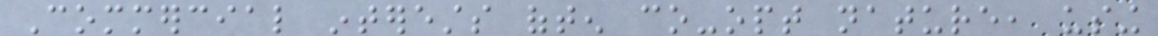Commercial interests often co-opt nature, using
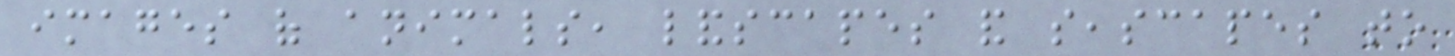images of animals, landscapes and seascapes to
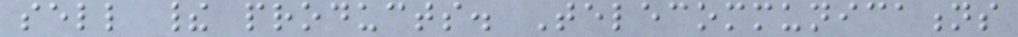sell their products. Telecommunications
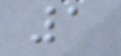1
